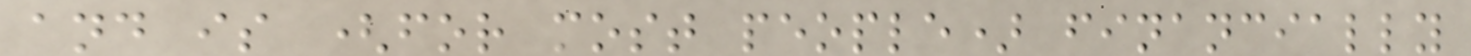and is (for most people) financially
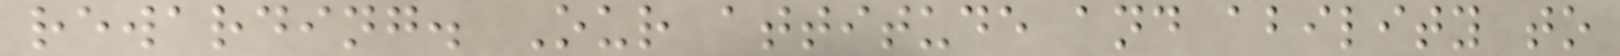rewarding. Our attitude and ability to
